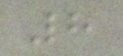8
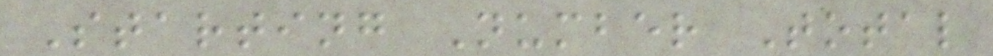Starting Number Total
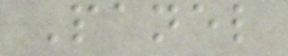Panel
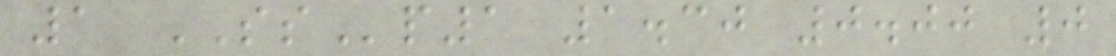1 SSp1 1.30 0.00 0
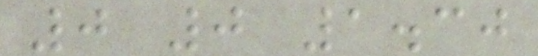0 0 1.30
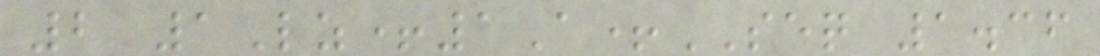2 1Lz+1A+SEQ 1.36
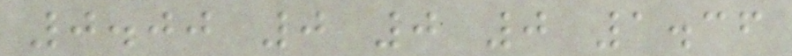0.00 0 0 0 1.36
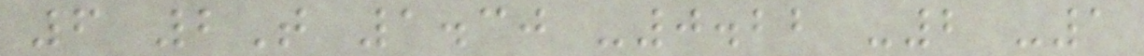6 2T 1.30 -0.22 -2 -1
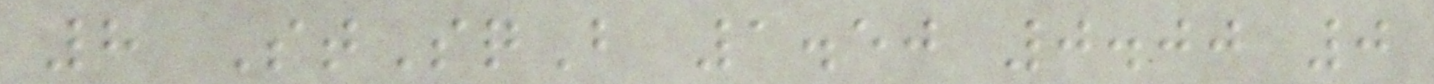8 StSqB 1.50 0.00 0
